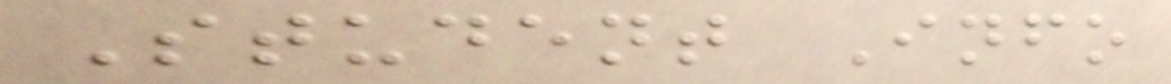Student Info
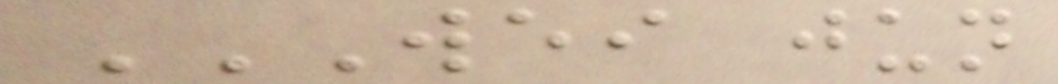WEI JUN
